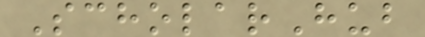ScholarHub
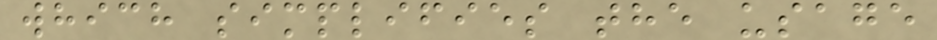which simplifies the usage
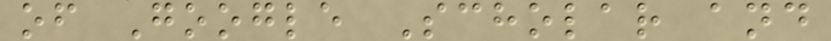of Google Scholar and
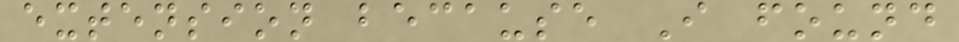extension because I found
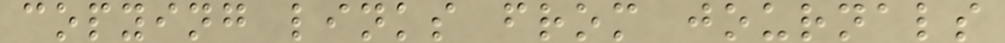copying links from journals
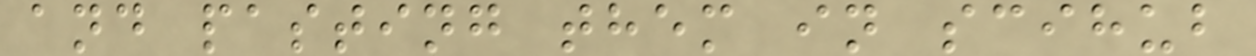and pasting them in scihub
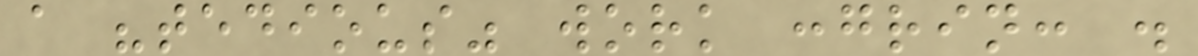a "tedious" work :grin: .
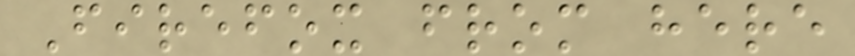Firefox from here
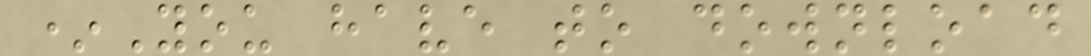*You have to download
